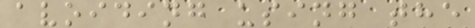avoiding using the
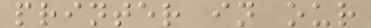printer in our
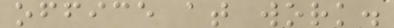office at work.
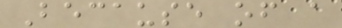Because of a
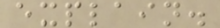explain.
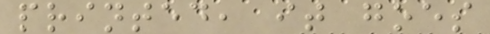printed, it goes
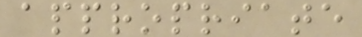appropriate
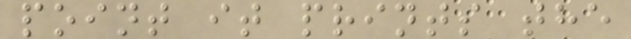point it prints the
